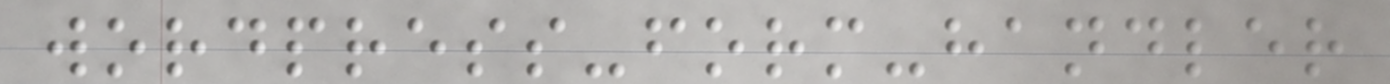wordpress-form-handler
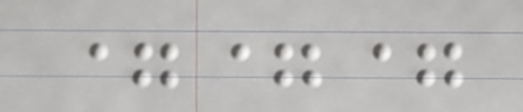===
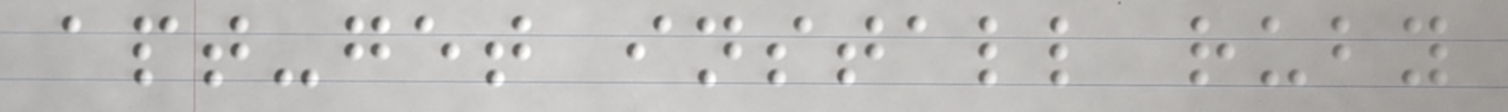apt-get install ruby
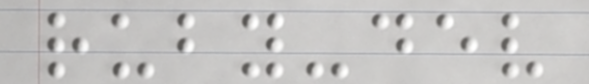ruby-dev
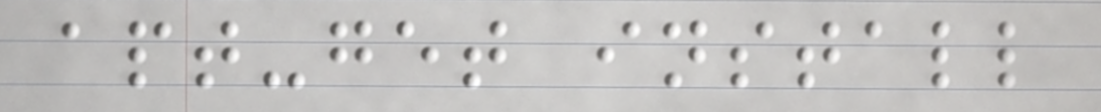apt-get install
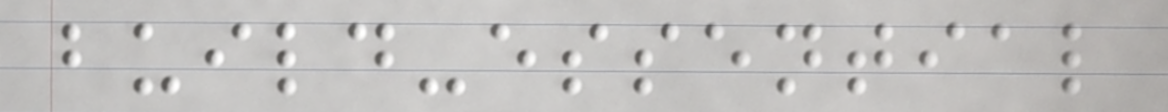build-essential
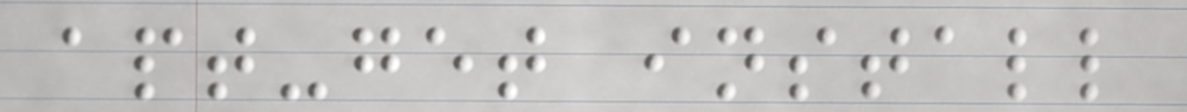apt-get install
